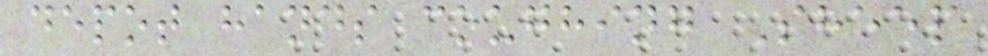depot hands coughing Sheep
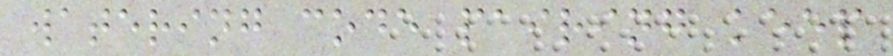watering code pairing keep
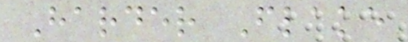Harder Flake
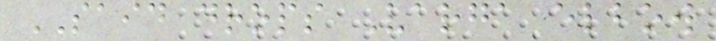SAID drops Varga elbow
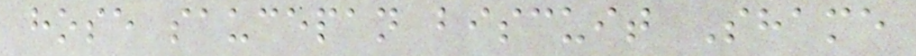hose saucepan biscuit Shame
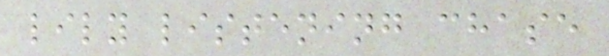lily listening chase
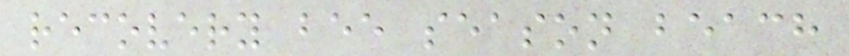recovery bee season beach
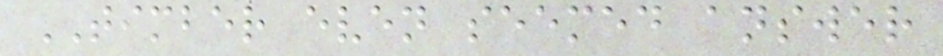TIMBER even seemed answer
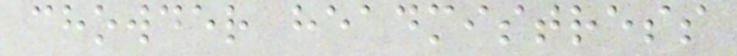chowder headmistress
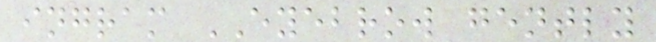ingram EYEBROW gently
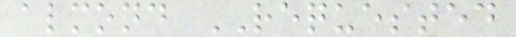almond REQUESTED
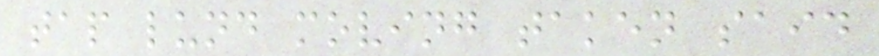tap lund moving taken said
